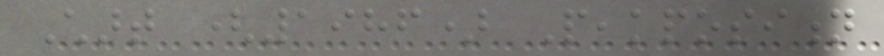Chart (1986) Peakposition
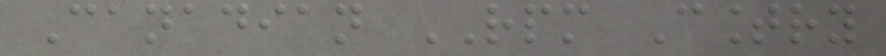Canadian RPM Country
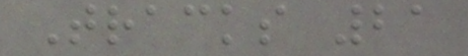Tracks 21
